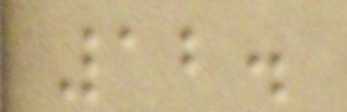12.
